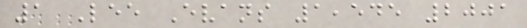1 Lee Evans 1,545 2001
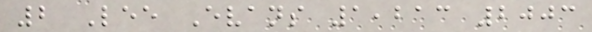2 Lee Evans 1,213 2003
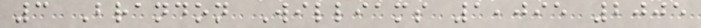3 Brandon Williams 1,095 2005
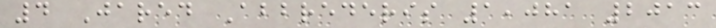4 Jared Abbrederis 1,081 2013
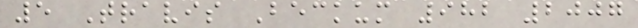5 Travis Beckum 982 2007
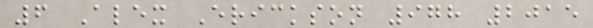6 Alex Erickson 978 2015
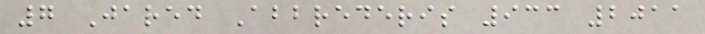7 Jared Abbrederis 933 2011
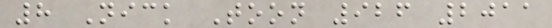8 Nick Toon 926 2011
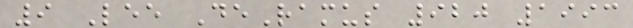9 Lee DeRamus 920 1993
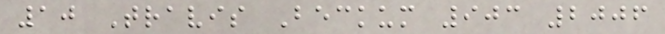10 Travis Beckum 903 2006
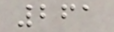261
